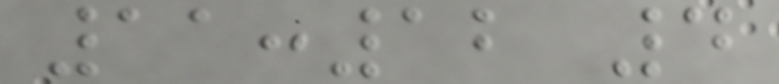11:12 4
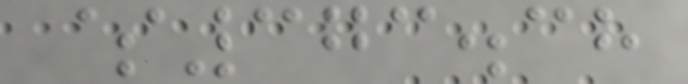$373.38
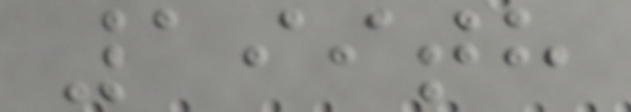199th
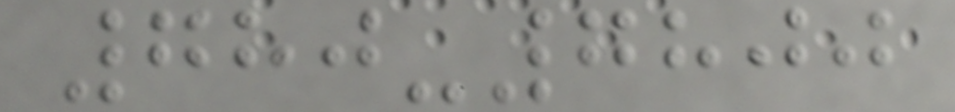780-7800
